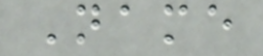Name
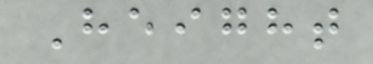Height
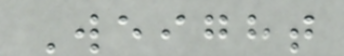Weight
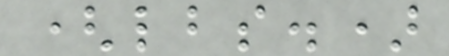(lbs.)
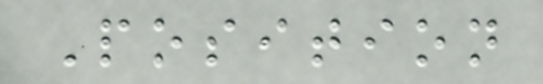Position
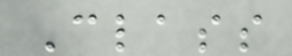Class
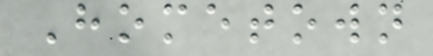Hometown
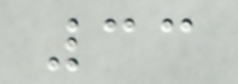33
